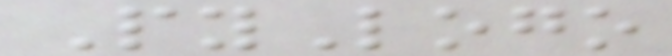PyLogo
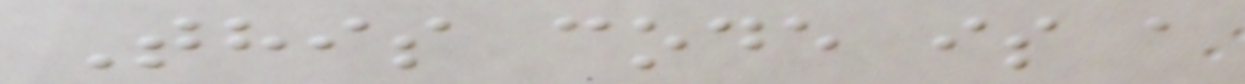This code is a
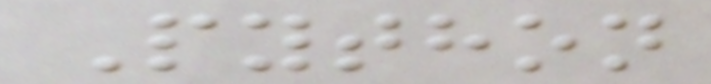Python
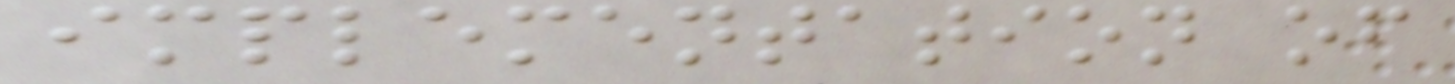implementation of
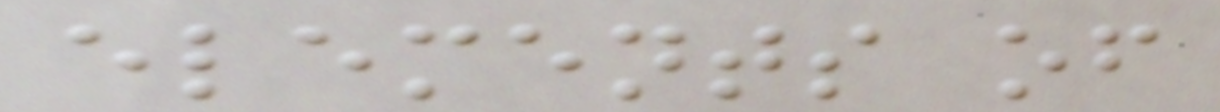elements of
